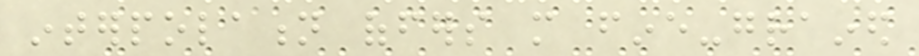interpolation offers more fine-grained
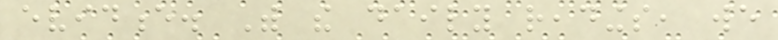evidence. With the daily readings, we
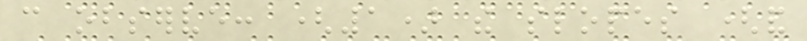can observe: (1) the slopes (and
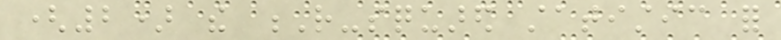(2) the R-squared statistic for
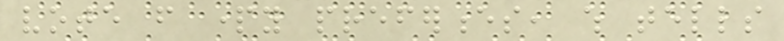vote from party preferences, which tells
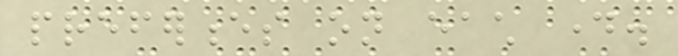preferences on each day.
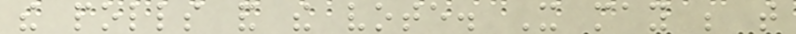the polls and the vote. It may be that
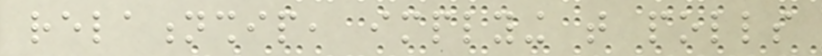relationship, implying that polls
